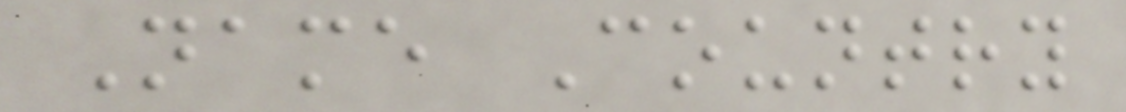Name Country
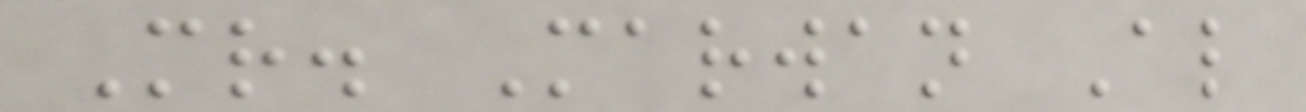Mr. Marwan Al
